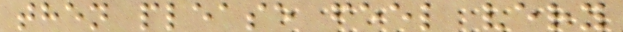then please feel very
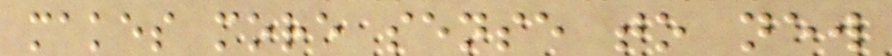makes more sense to new
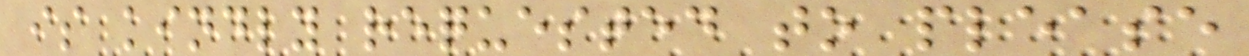is kindly requested to please
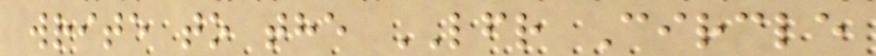write to the LFR Circle
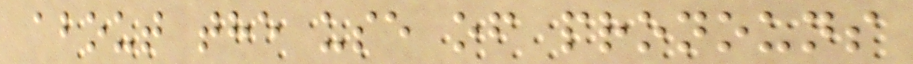about the use of pronouns
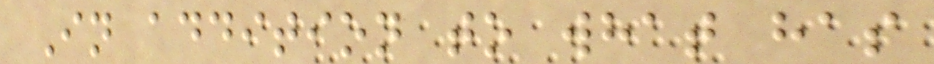In addition to what has
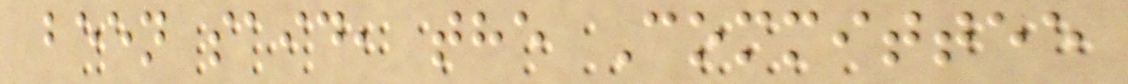been said, the Committee
